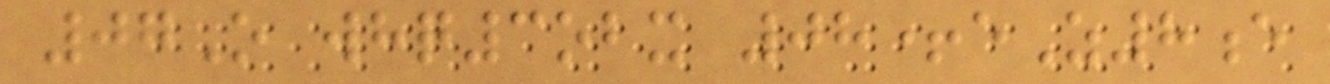07O whq3obx 08+eZ8e
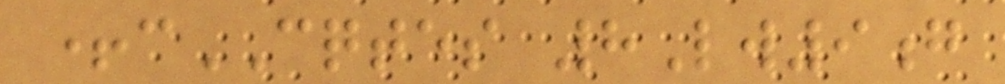+cCQTES 8Lw9g
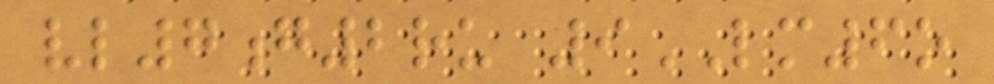vl7g2ru 9LM6o
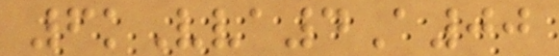6kVva4A00
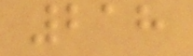218
